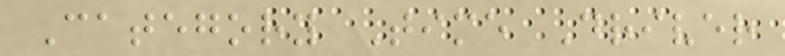Category Time Driver
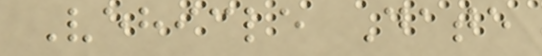Vehicle Date
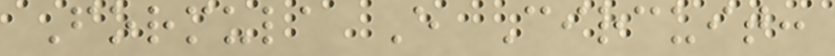Formula E Circuit:
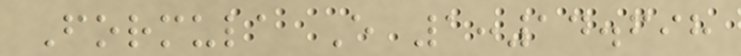Formula E 1:14.698
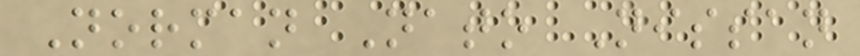Norman Nato Nissan
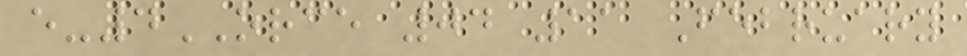e-4ORCE 04 11 February
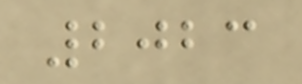2023
